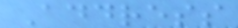Address
